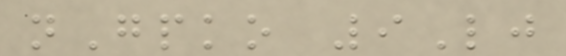nGpko 9Lj
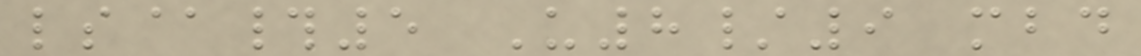ls@#5 U8/9 mbd
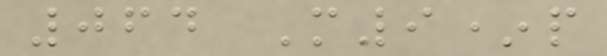064 M9*p
